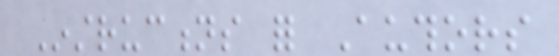Instructions for Authors
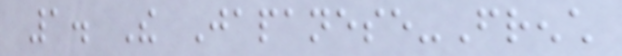1. The Japanese-French
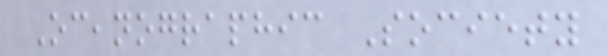Oceanographic Society
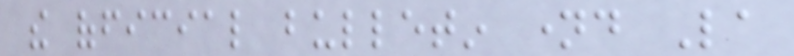the official bulletin named La
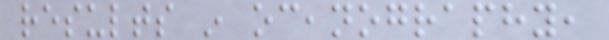results in oceanography,
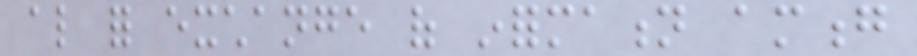also for exchange of information among
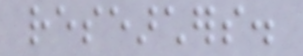researchers.
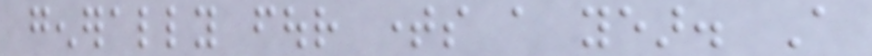generally four times a year. A
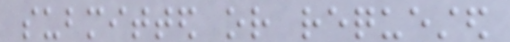submitted or requested
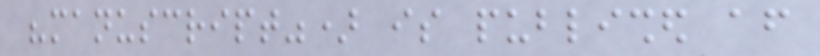"manuscript") is published after
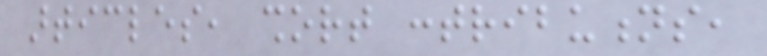articles, short contributions,
